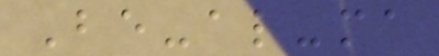Be-al-ma
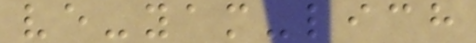ve-yam-lich
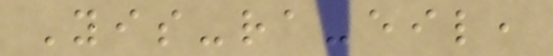Yis-ra-eil,
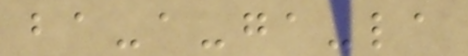ba-a-ga-la
